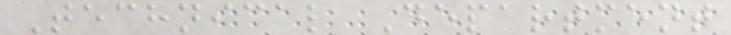Technical Department
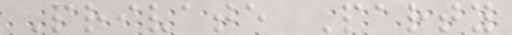Private Party
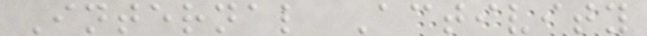Internal Activity
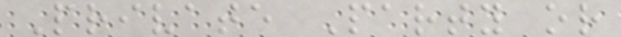Private Party or
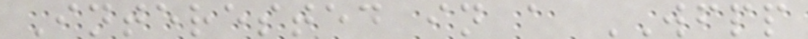Interested in a WFPP
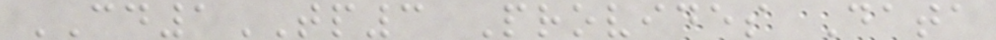CD1TP3 Provides Data
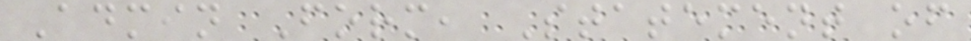Admin Form, Statement of
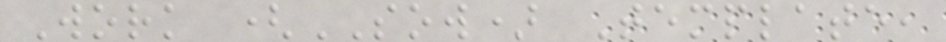Work (SOW) Template,
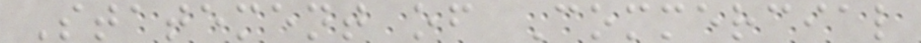Statement of Commercial
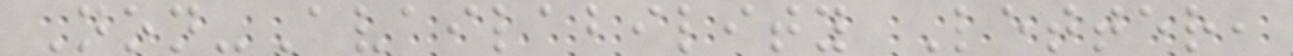Non-Availability Letter,
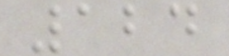124
